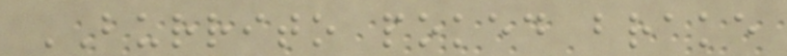BURRITO poked brake
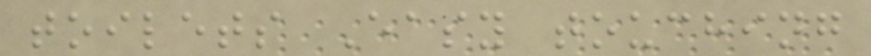toilets Easy touching
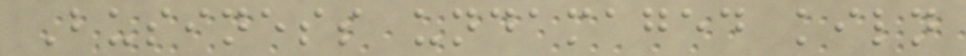Business undamaged kiln
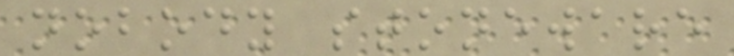nobody stoneware
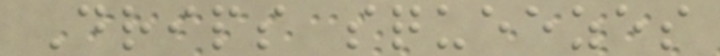Drips squeezes
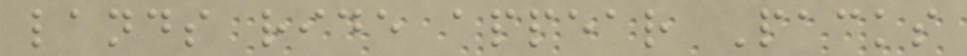lands ride appear Packs
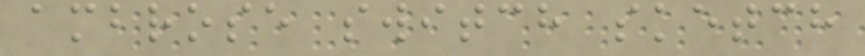ambrose switch sketch
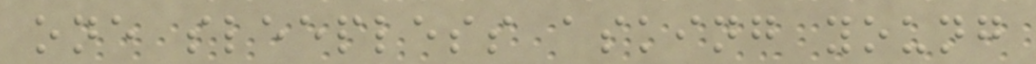one sleepless asking young
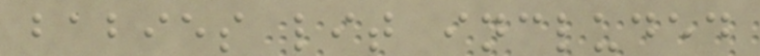babies lit included
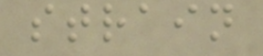strain
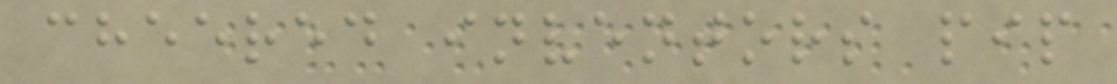cheered inventors pip
